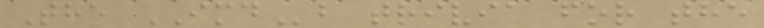The IMDb trivia for the
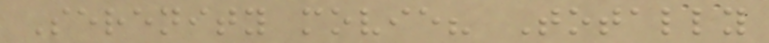Serenity movie? Totally
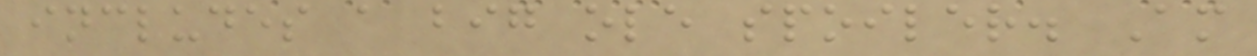includes a big ole spoiler. Am
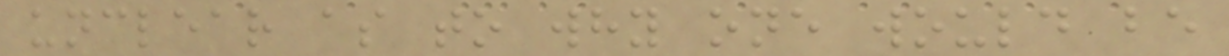unclear as to why one would be
